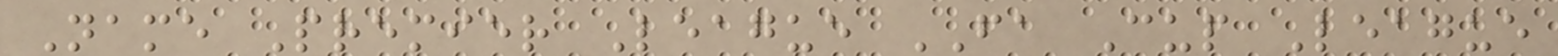Name Premier League FA Cup League
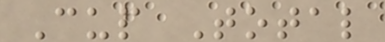Cup Total
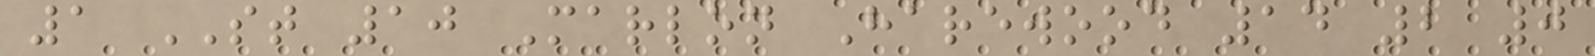1 ST 10 Marlon Harewood 14 2 0
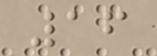16
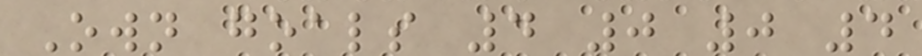Own goals 4 0 0 4
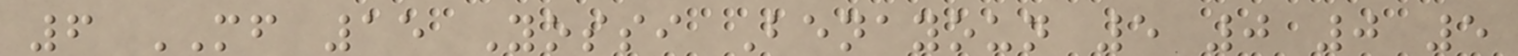6 MF 15 Yossi Benayoun 5 0 0 5
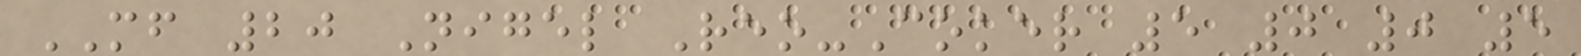MF 20 Nigel Reo-Coker 5 0 0 5
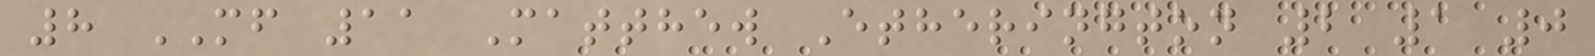8 MF 11 Matthew Etherington 2 1 0
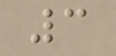3
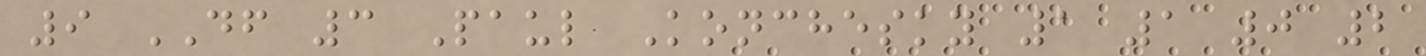9 DF 3 Paul Konchesky 1 1 0 2
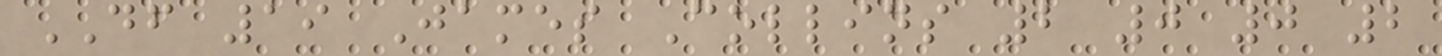DF 19 James Collins 2 0 0 2
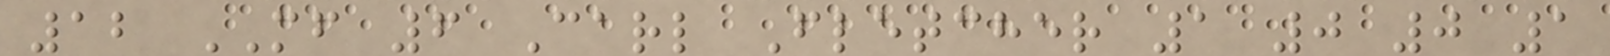12 MF 6 Carl Fletcher 1 0 0 1
